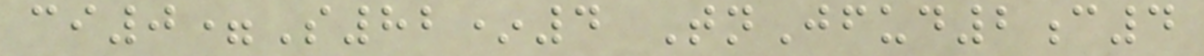ci0=S82*4 TnJfud2c4
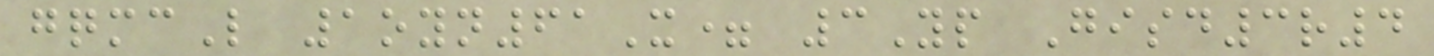gqmcL 1oyn61X= 3Yp Gisd3r4
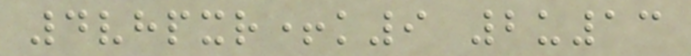4vhpxr+k9 2u13
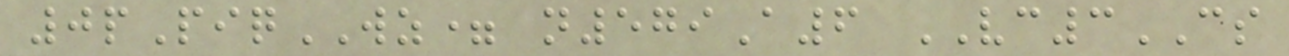0pPiqWZ= n579A6 VC3CS
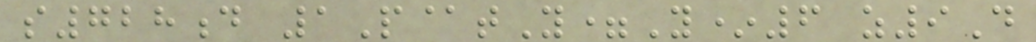s728d 1P@tY=Y*6 z9D
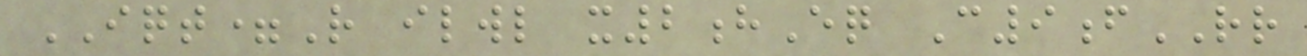IQT=R ilwl x2hEq C9fRR
